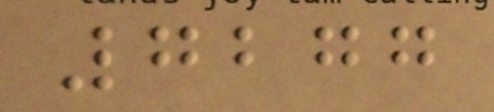7277
